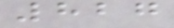827
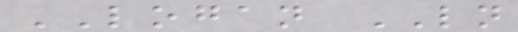LOGAN LN
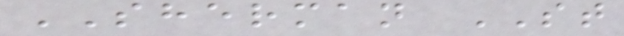SHERMAN ST
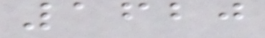1620
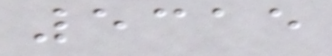5315
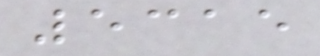5315
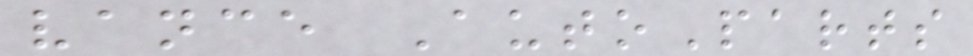vance AutoParts
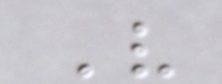V
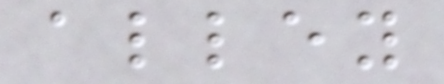alley
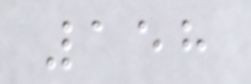158
